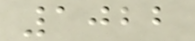1022
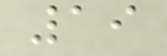19
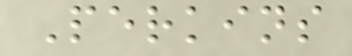Perkins
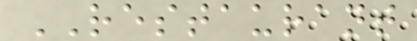RESTAURANT
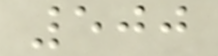500
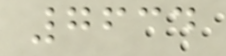7634
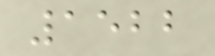1522
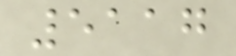5117
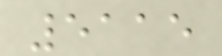5115
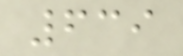639
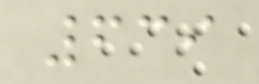639
